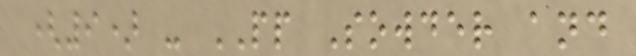(9) - PP Sowder and
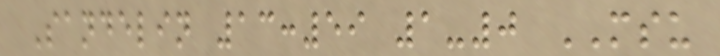Sandelin 13:59 1-0 MSU
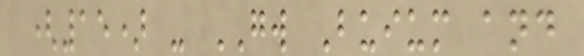(15) - GW Buium and
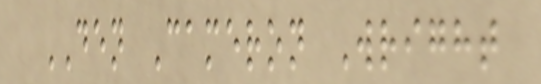DEN Cameron Wright
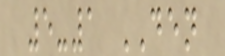5-1 DEN
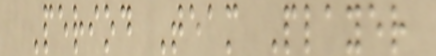Period Team Player
